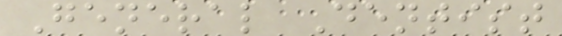General Dentist
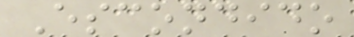Escondido
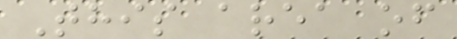This area of
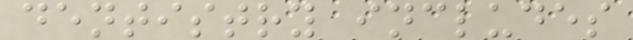dentistry includes
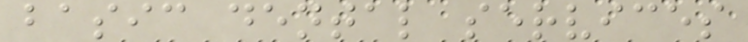basic dental services
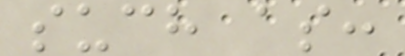such as:
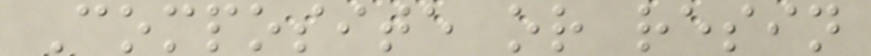Composite or resin
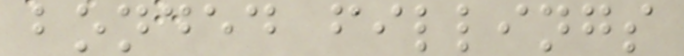bonded fillings
